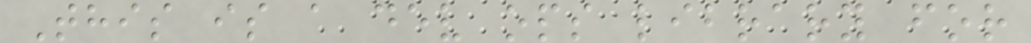This is a dev ops library for
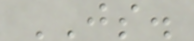JS.
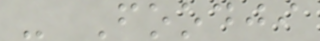- Foodji
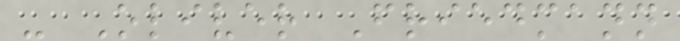- Oliver Friedmann
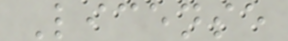License
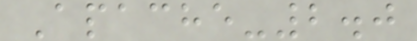Apache-2.0
